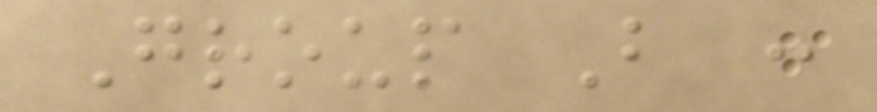Group B :
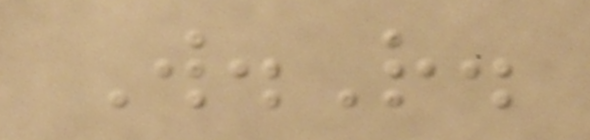W.R.
